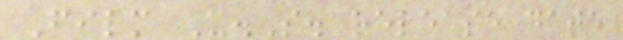Film U.S. release date
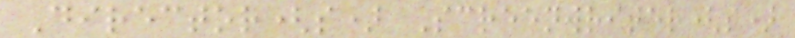Director(s) Screenwriter(s)
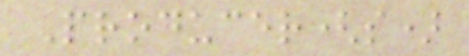Producer(s)
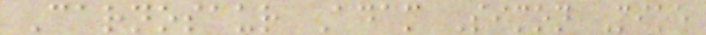Carnosaur Adam Simon Mike
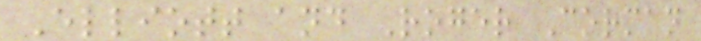Elliott and Roger Corman
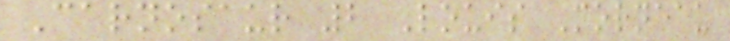Carnosaur 2 Louis Morneau
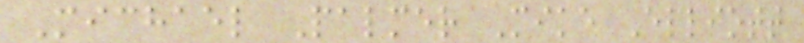Michael Palmer Mike Elliott
